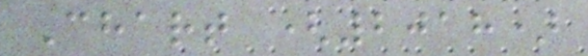Chart (2018)
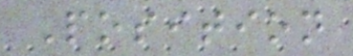Position
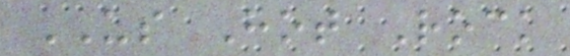US Hot Rock
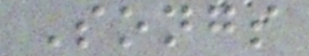Songs
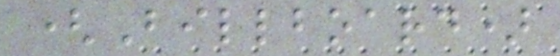(Billboard)
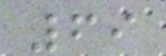69
